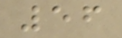56
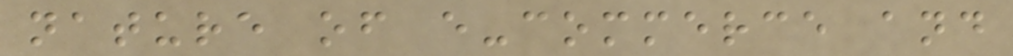nature of e-commerce and
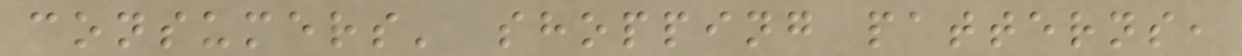consumers' shopping patterns,
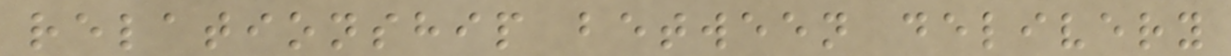relationship between delivery
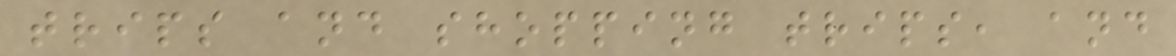trips and shopping trips, and
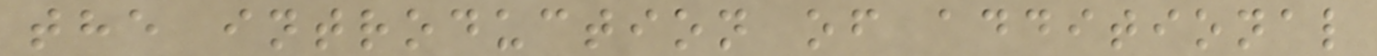the introduction of additional
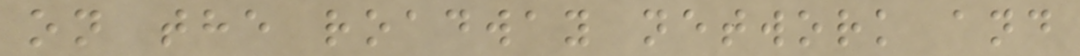on the roadway network and
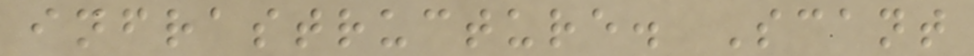infrastructure. Scant
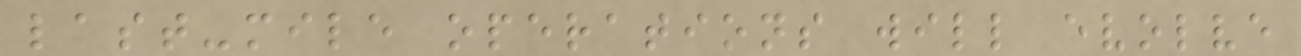last-mile operations will evolve
